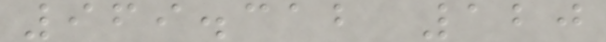969.312 120
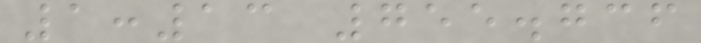1:13 755.736
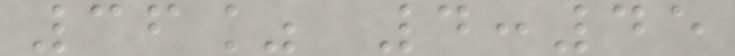36% 4:45
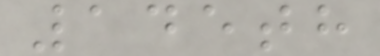145th
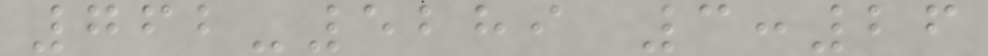762-5289 3:26
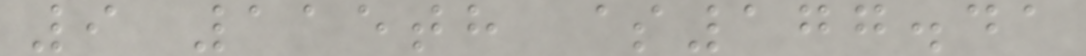9 115th $177.41
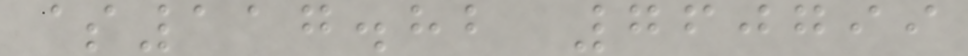$117.82 760799
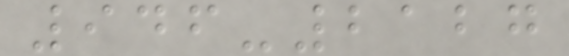946-2127
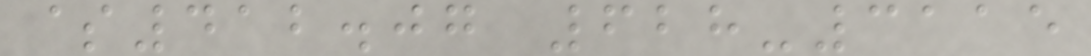$412.07 628-3115
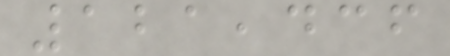121,436
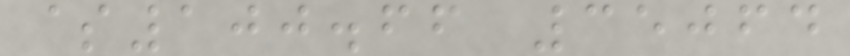$100.66 35064
